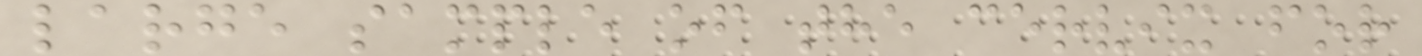large sample of the cervix for
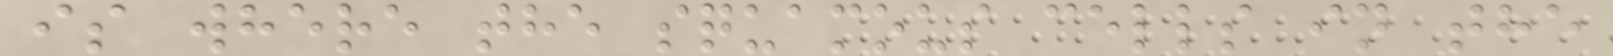is where the squamous cells in the
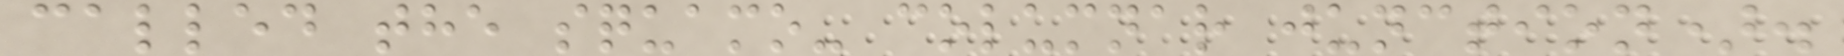called the squamo- columnar junction).
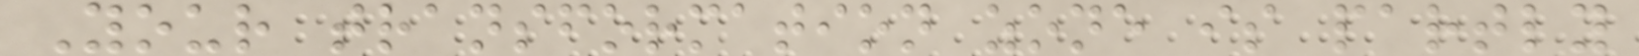Your transformation zone is partly
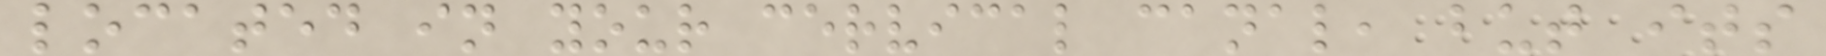located in your cervical canal, but its
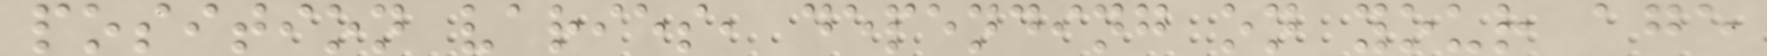position varies, depending on your age
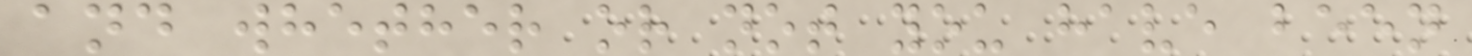and whether or not you have been
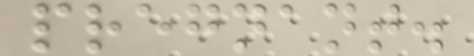pregnant.
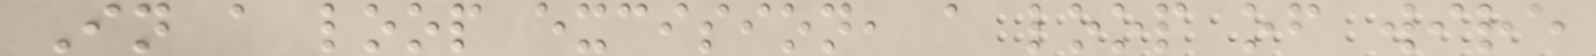In a loop excision, a loop of wire
